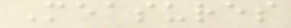Measures
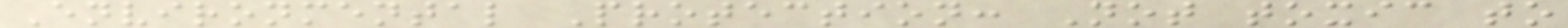Environmental Protection: Not toxic to
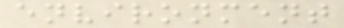environment
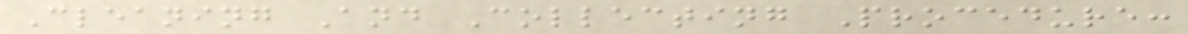Cleaning And Collecting Procedure:
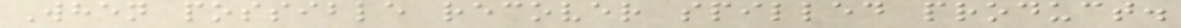When possible recover spilled product.
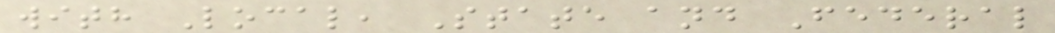with Local, State and Federal
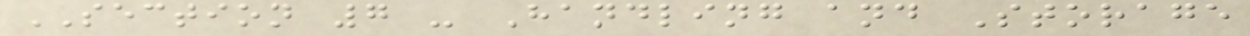SECTION 7 - Handling and Storage
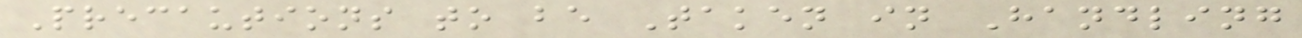Precautions to be Taken in Handling
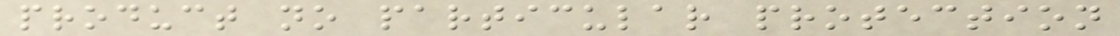product no particular protection
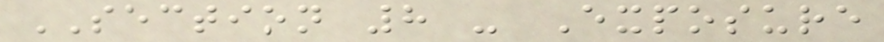SECTION 8 - Exposure
